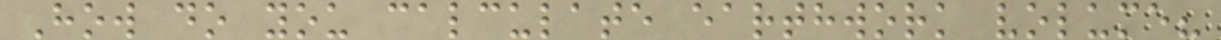How do you calculate earthwork volume?
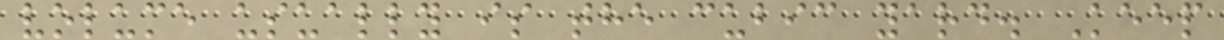volume usually is the cubic yard. Keep
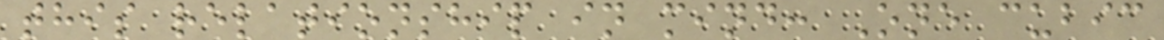this relationship in mind: One cubic
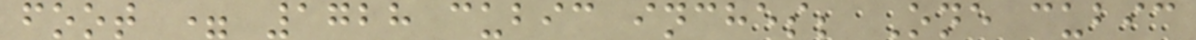foot = 1728 cubic inches; One cubic
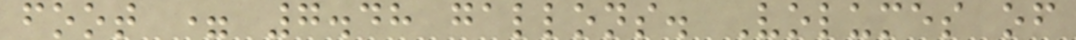foot = 7.48 gallons. Volumes of
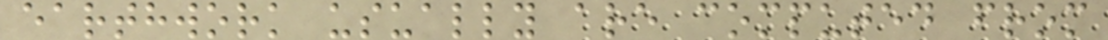earthwork usually are computed from
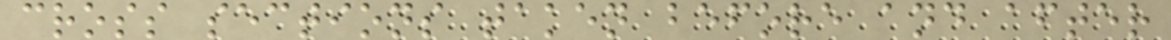cross sections taken before and after
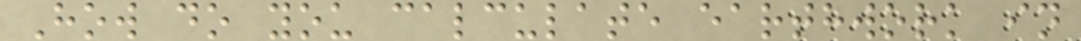How do you calculate earthwork in
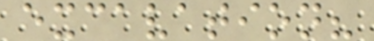excavation?
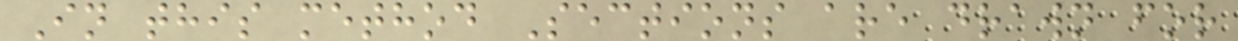In this method Sections are drawn for
